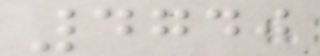4740
